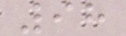98
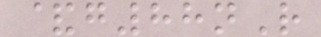&g88nR
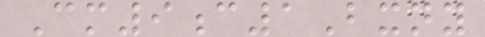Cm9c1Bxny
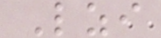Lzi
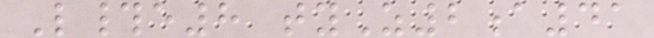L#e8 tyZ2a41
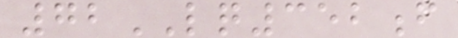72LQ352f
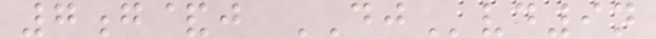7g&j DJvd9n
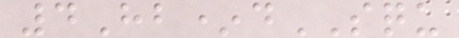4Hb*dSQU
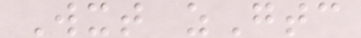Wxt zGtc
